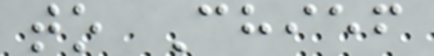to Chief
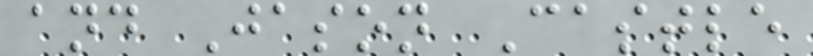and Jason Castle
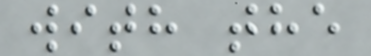with the
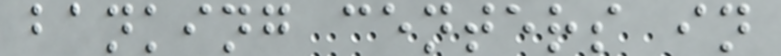banking centers in
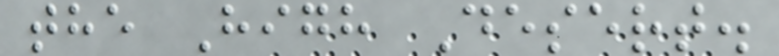the High Desert.
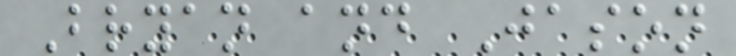Bryan and Jason
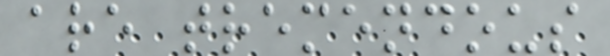are tremendous
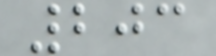203
